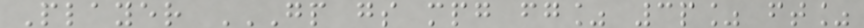Player GP GS MPG FG% 3P% FT%
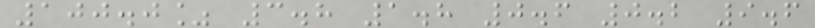100.0% 3.8 1.8 0.6 0.2 9.6
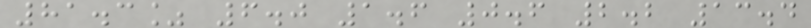81.3% 6.0 1.6 0.6 2.2 13.4
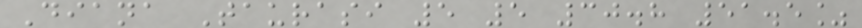Diana Taurasi 5 5 30.8 51.5%
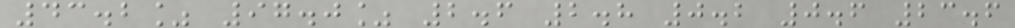43.2% 97.0% 2.6 2.8 0.2 0.6 23.6
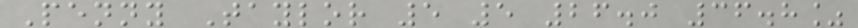Penny Taylor 5 5 26.0 36.8%
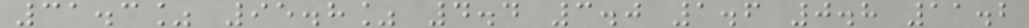31.3% 95.8% 4.4 3.0 1.6 0.8 11.2
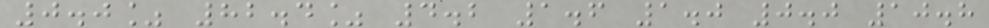0.0% 82.4% 4.2 1.6 1.0 0.0 10.8
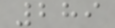289
